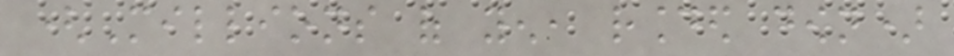(Millions of yen, rounded down)
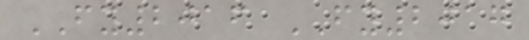FY2016 FY2017
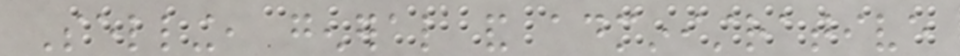Selling, general and administrative
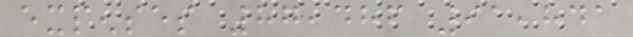expenses 87,486 91,841
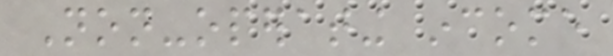Non-operating income
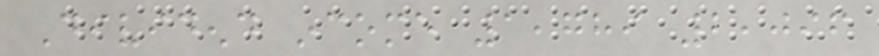Dividend income 1,789 2,096
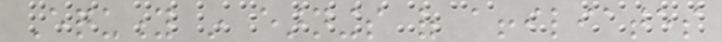Equity in earnings of affiliates
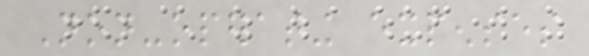Non-operating expenses
